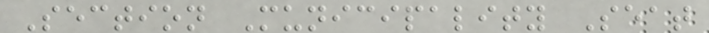Section Municipality Seat
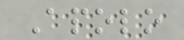Apolo
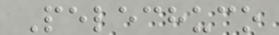Pelechuco
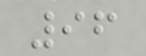96
